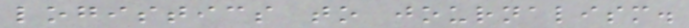logistics to journalism.
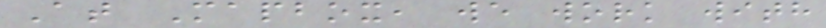At Mapbox, we work with
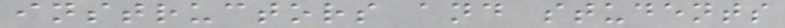instructors and students
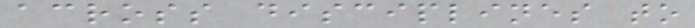across disciplines to
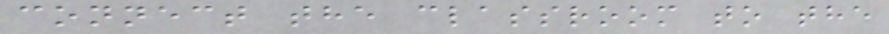connect the classroom to the
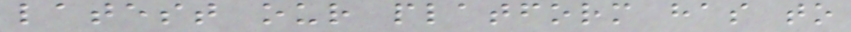latest our platform has to
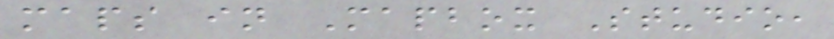maps in Mapbox Studio,
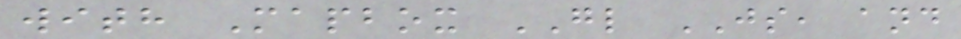with Mapbox GL JS, and
